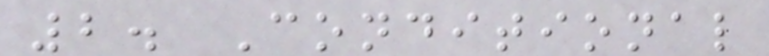2. Conditional
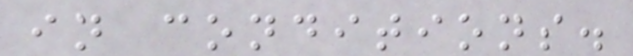in conditions.
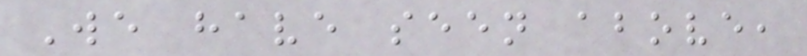We have seen above,
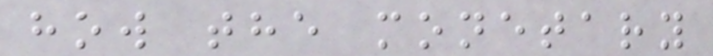how the monetary
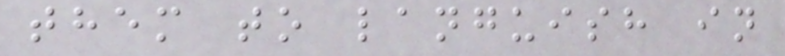them to languish in
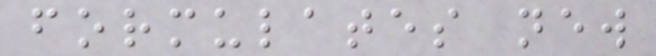formulates new
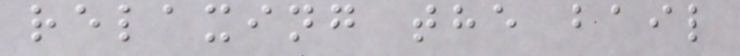relaxing the bail
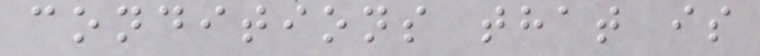conditions that is
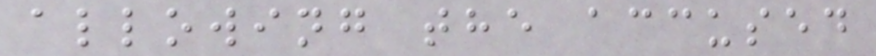allowing the accused
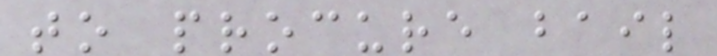to procure bail
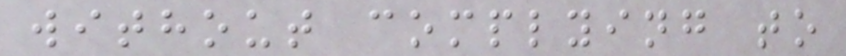without complying to
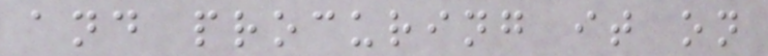and procuring it on
